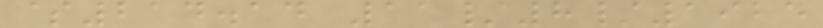$214.14 11/8/1925
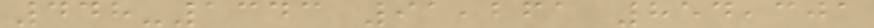448-1343 91,261 854,301
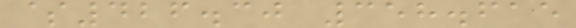$426.30 358.615
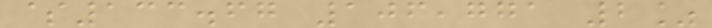$133.67 106,771 2%
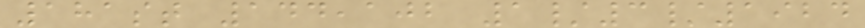181st 144,102 1/3/1924
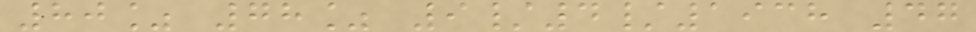80% 78% 9/4/1938 47
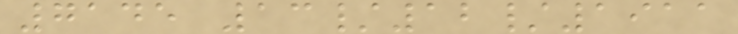7145 13/12/1911
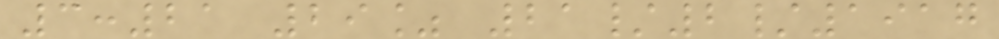3:21 29% 21/2/1917
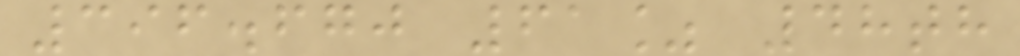396.670 61% 48th
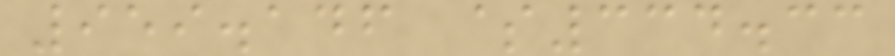959.146 $334.33
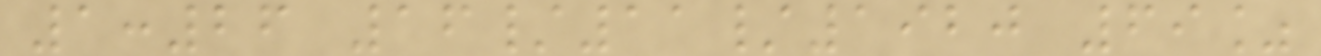1:26 16/11/1920 69%
